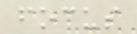focus
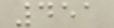451
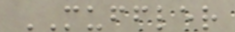MUFFLER
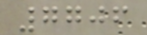7706
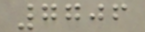7706
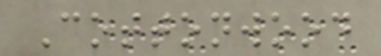Cottonwood
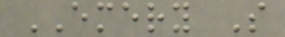EMERY S
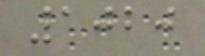1020
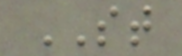ST
